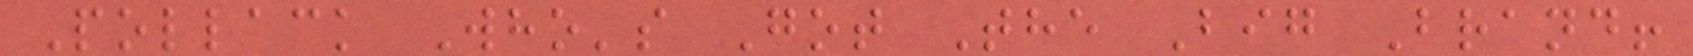Pollack Who's Got The Big Brand!
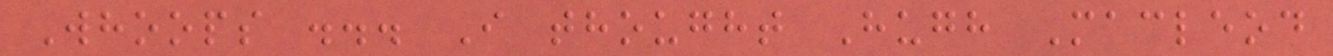Whoops ... I thought Hugh Macleod
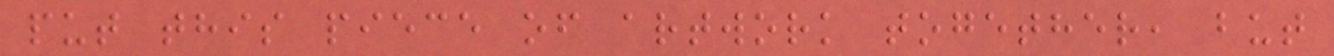put this piece of artwork together, but
